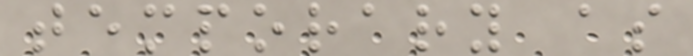temporary as
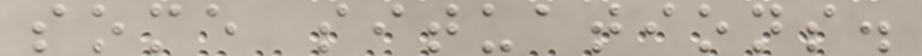some situations.
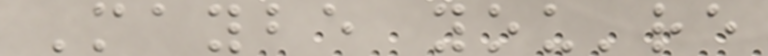Maybe you're
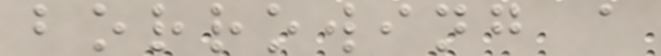borrowing a
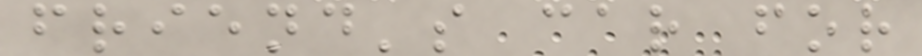friend's car for
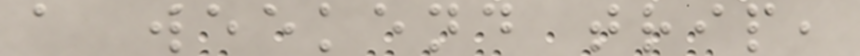a weekend trip,
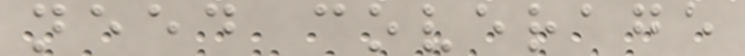need coverage
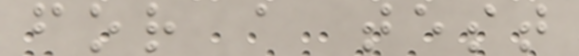for a test
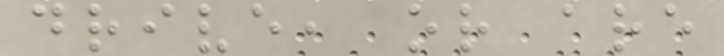drive, or are
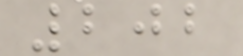202
